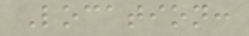Location:
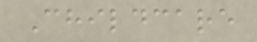Childcare
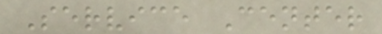Service Center
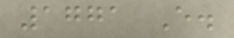1771 E.
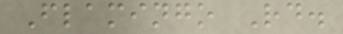Flamingo Rd.
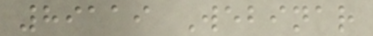89119 Webinar
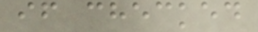if checked
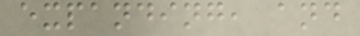expanding, and
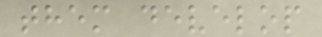them develop
